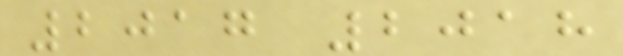2017 2018
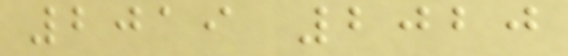2019 2020
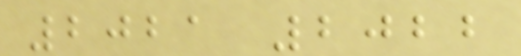2021 2022
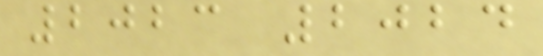2023 2024
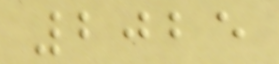2025
